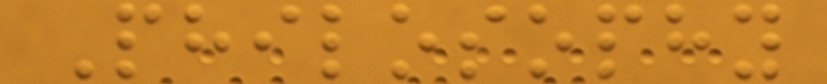Philosophy
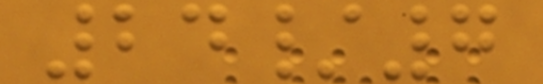24/7
